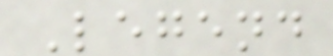Legend
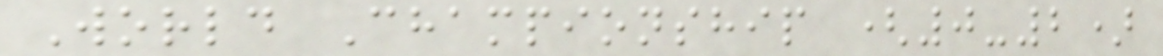World Championship (0-2)
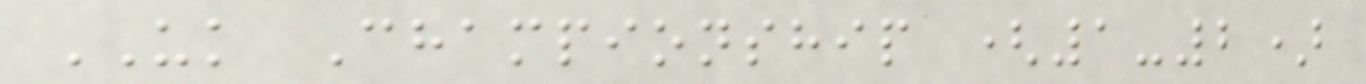UK Championship (1-2)
